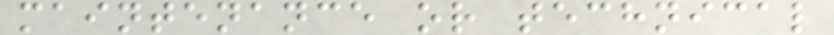maintenance or technical
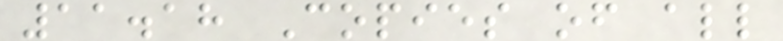11.18 Copies of all
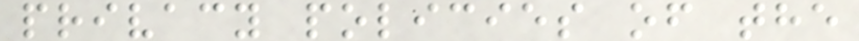privacy policies of the
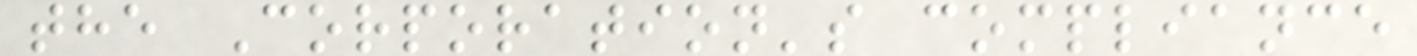the Corporation's compliance
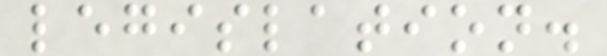legislation.
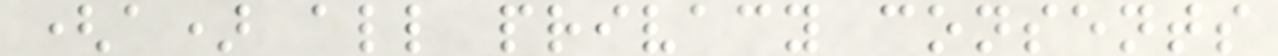(a) all privacy consents
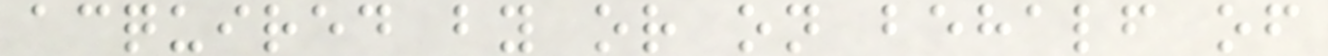acquired by or on behalf of
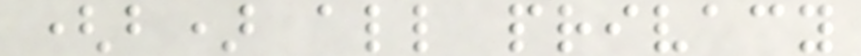(b) all privacy
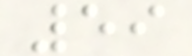59
